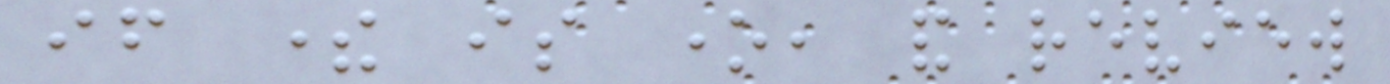if there is one, and review
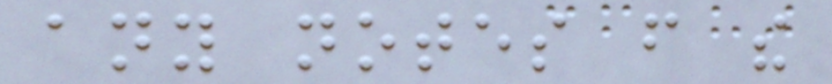any notes from the
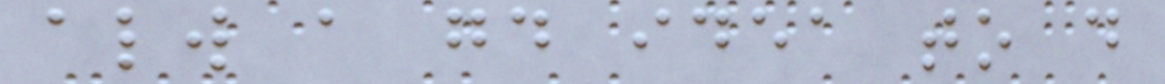always a good idea to do
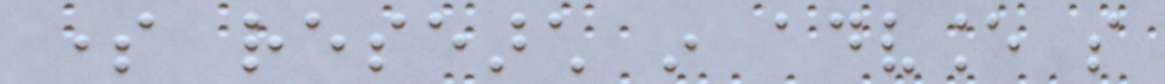some research in advance so
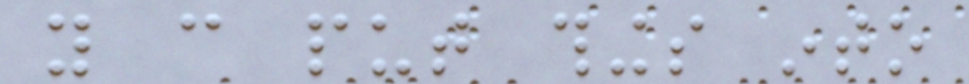you can put things into
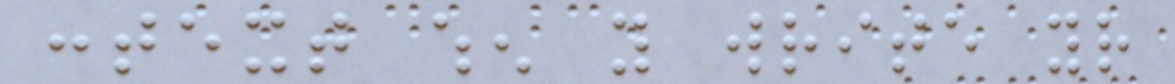context when you write your
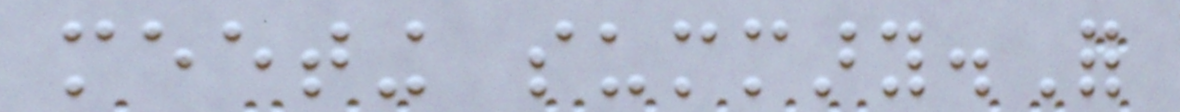meeting summary.For
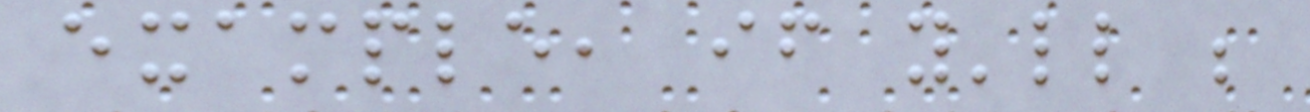example, if you'll be
